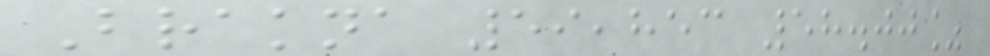Brakna 59,853 58.00%
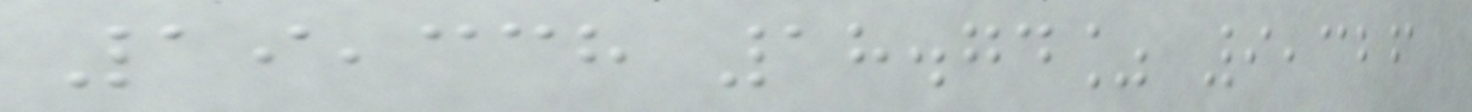19,338 18.74% 9,326
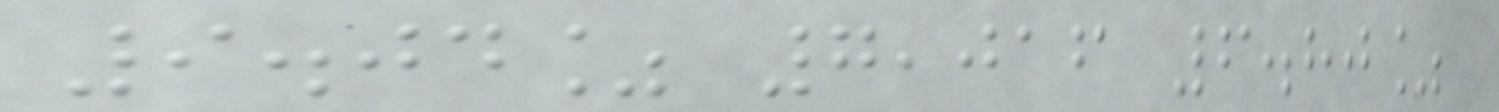9.04% 7,016 6.80%
